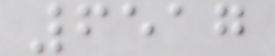6517
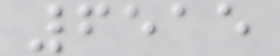6515
